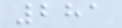281
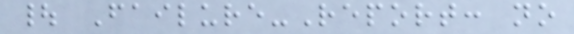| Failure-Report: no
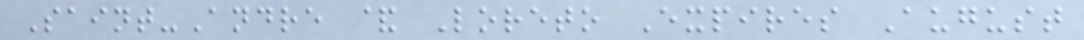Saint-Andre & Loreto Expires August
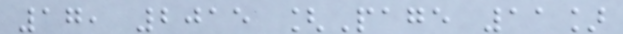17, 2015 [Page 11]
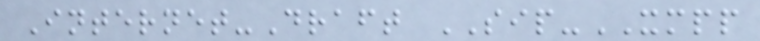Internet-Draft SIP-XMPP
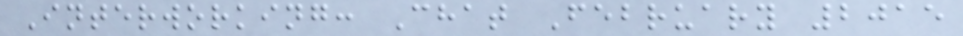Interworking: Chat February 2015
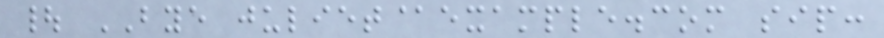| BYE juliet@example.com sip:
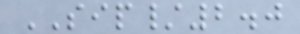SIP/2.0
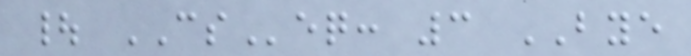| CSeq: 3 BYE
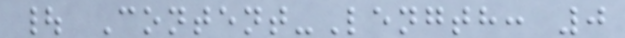| Content-Length: 0
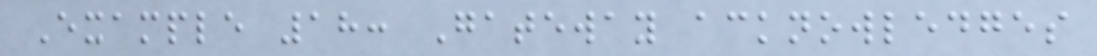Example 18: Gateway acknowledges
